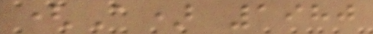(A) 1980
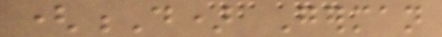(D) German
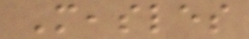Measles
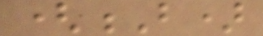(B)
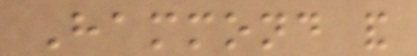Hammond and
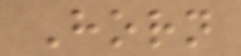Horn
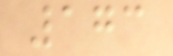173
